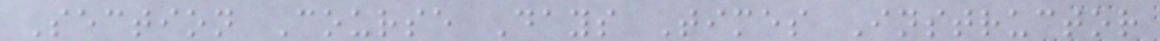Section Course Days Times Instructor
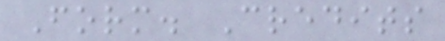Form. Credits
